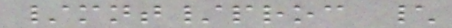/mnt/proc \
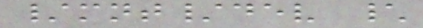/mnt/dev \
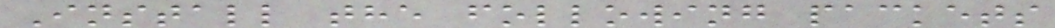Install the following packets
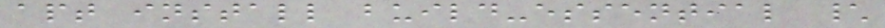apt install build-essential \
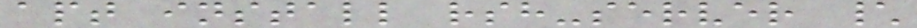apt install rsh-server \
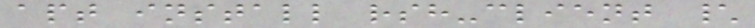apt install rsh-client \
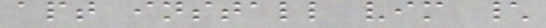apt install vim \
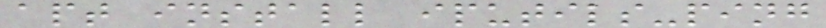apt install iputils-ping
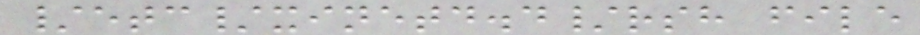/etc/xinetd.d/rsh file
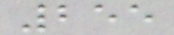255
